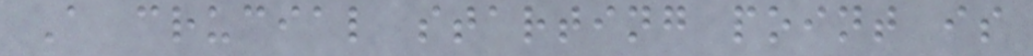A crucial starting point is
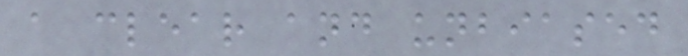a clear and unbiased
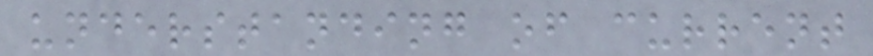understanding of current
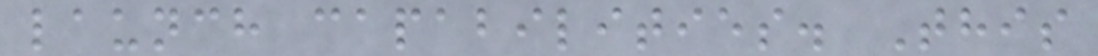launch capabilities. This
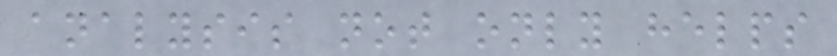analysis not only helps
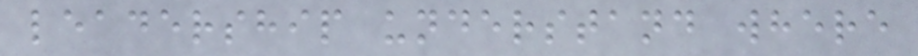leadership understand where
